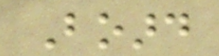Board
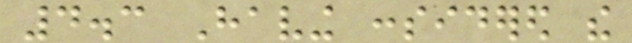4.3 Having considered the
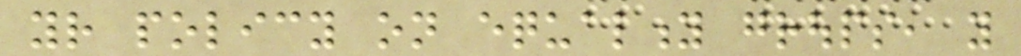your policy on equality groups, you
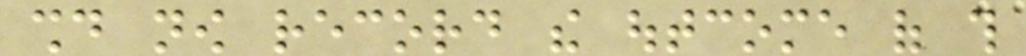should now record the outcome of this
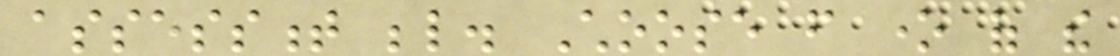assessment below. Choose from one of the
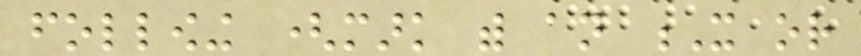following (mark with an X or
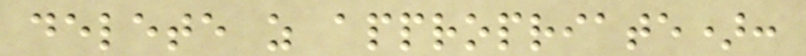delete as appropriate):
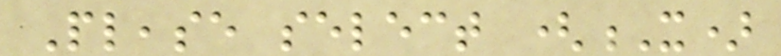Please select (X)
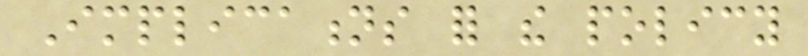Implications for the policy
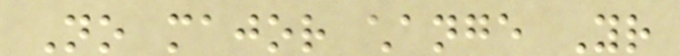No major change Your
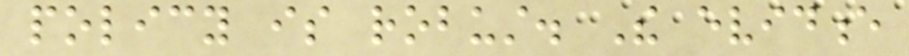policy is robust. The evidence
